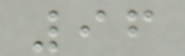96
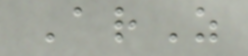ArZ
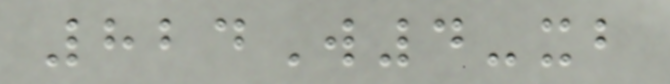824W4-xb
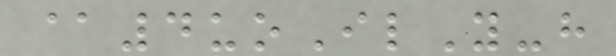@4uoIlY-h
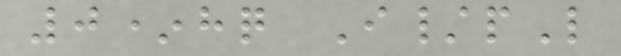0*hq I/pL
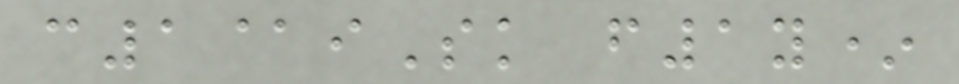c1@iSk f1y*
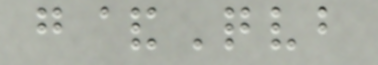g&Qvb
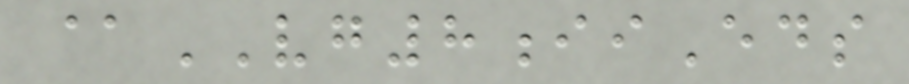@VG8iiEds
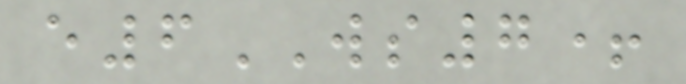e6WS7+
